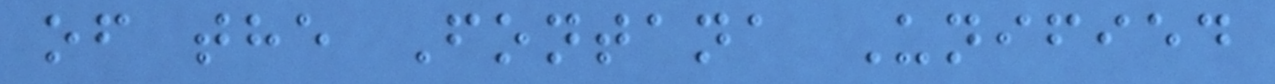of the Fontana Unified
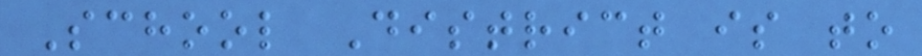School District is to
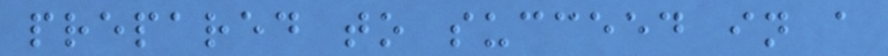prepared to succeed in a
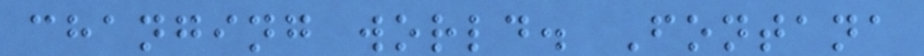changing world. Fontana
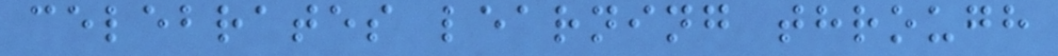celebrates learning through
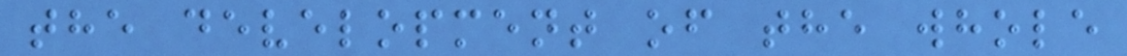the development of the whole
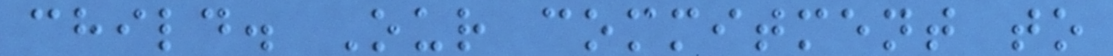child. Our commitment to
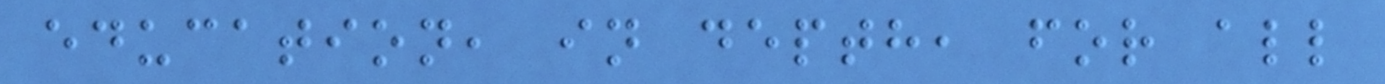education, in depth, for all
